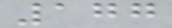177
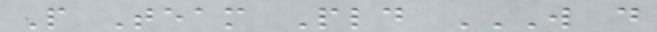P Team Pld W D
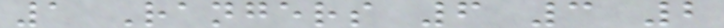1 Rangers 6 3 2
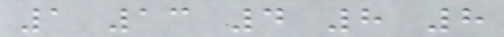1 13 4 8 8
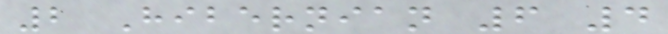2 Hibernian 6 4
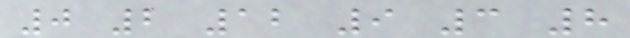0 2 12 9 3 8
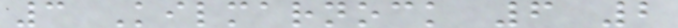3 Kilmarnock 6 2
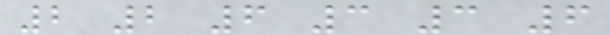2 2 6 3 3 6
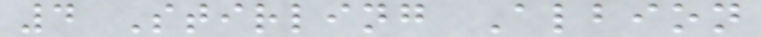4 Stirling Albion
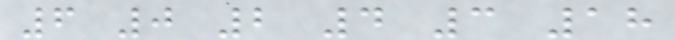6 0 2 4 3 18
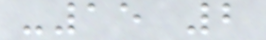-15 2
